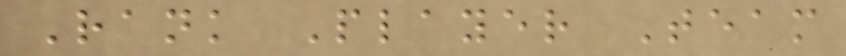Rank Player Team
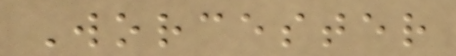Worcester
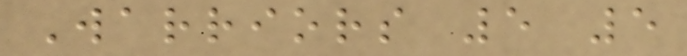Warriors 5 5
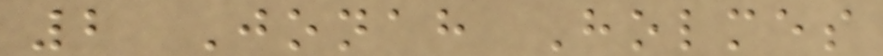2 Jonah Holmes
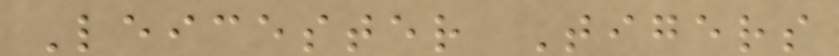Leicester Tigers
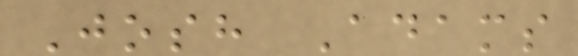Josh Adams
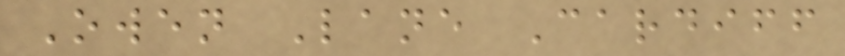Owen Lane Cardiff
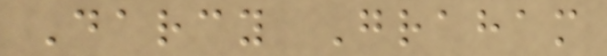Darcy Graham
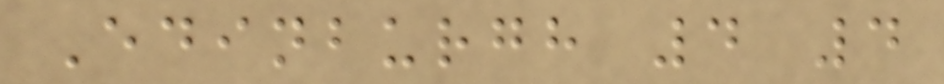Edinburgh 4 4
